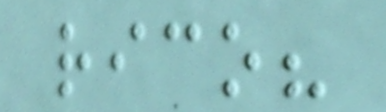rico?
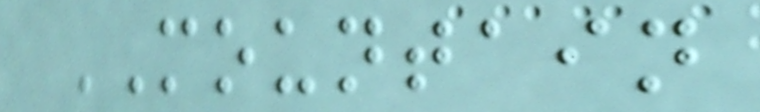MOUNTAIN
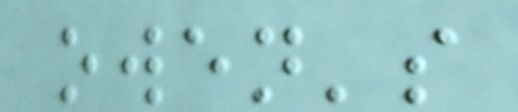owen's
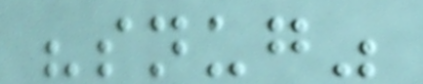"snug"
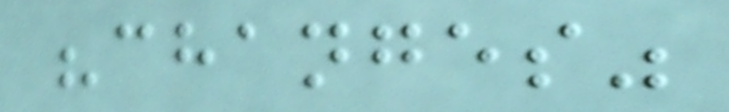"changes"
